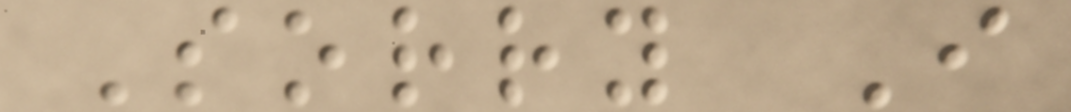Sorry I
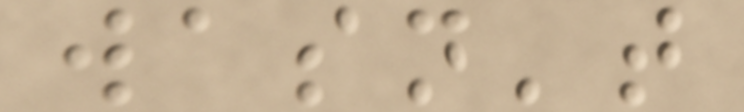wasn't
